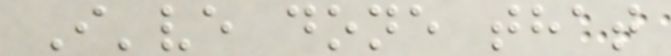I've done that
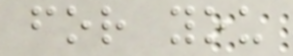for you
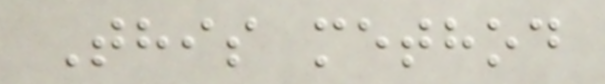This method
